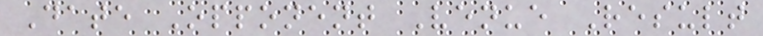Date Opponent Venue Result
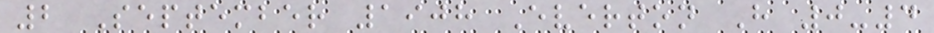2 September 1908 Everton H 0-4
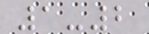1-2
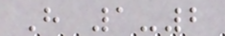H 1-2
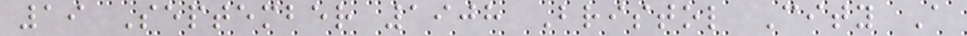19 September 1908 Bristol City A
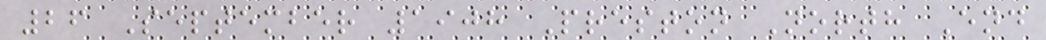26 September 1908 Preston North End
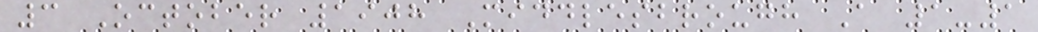3 October 1908 Middlesbrough A 1-1
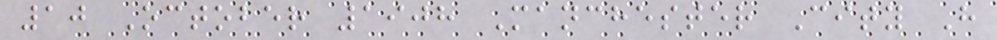10 October 1908 Manchester City H
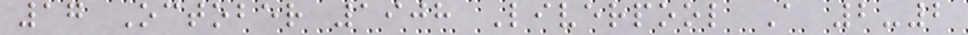17 October 1908 Liverpool A 2-2
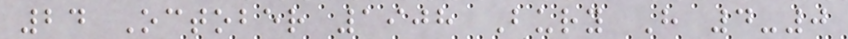24 October 1908 Bury H 4-0
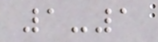1-1
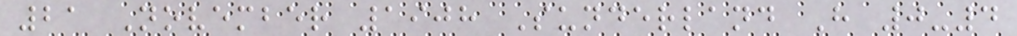21 November 1908 Sunderland H 0-4
